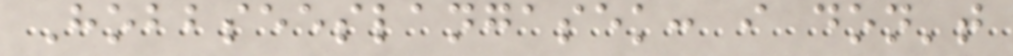Hobbseeslangasek: i don't
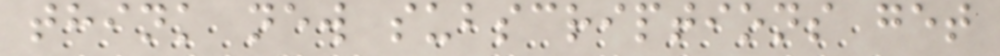think new subscriptions get
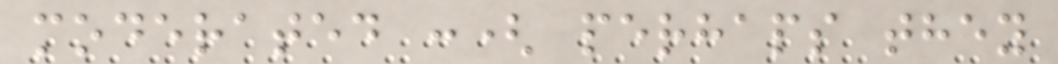moderated :( perhaps they
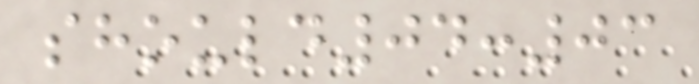should04:03
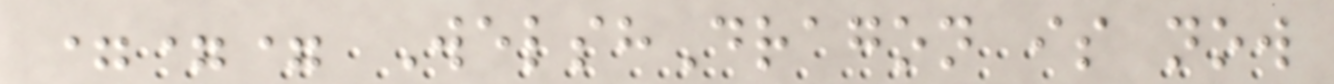=== WelshDragon is now
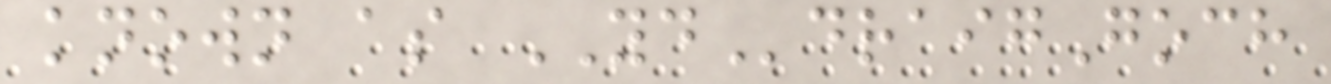known as YDdraigGoch
